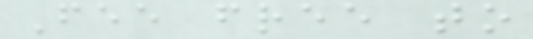Fee free to
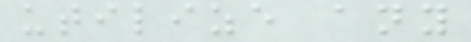utilize any
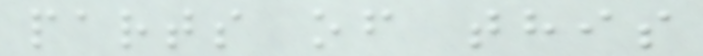parts of this
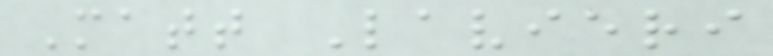Matt Lavieri
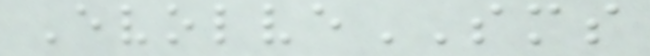EvolveSMS
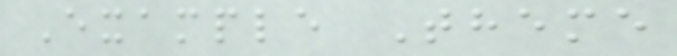Example Theme
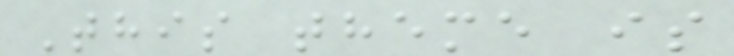This theme is
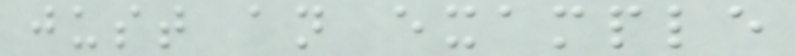just an example
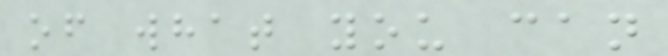of what you can
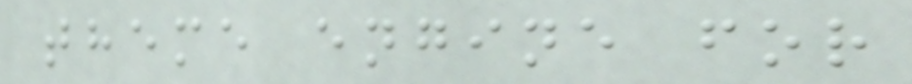theme engine for
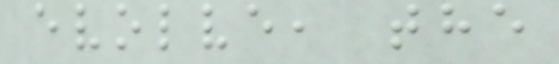evolve, the
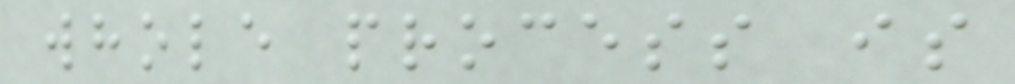whole process is
